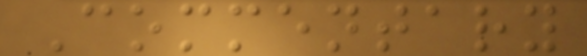Commentary
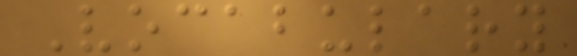Vocabulary
